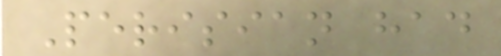Perisian had
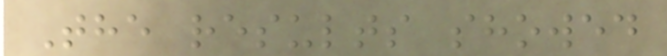The results showed
